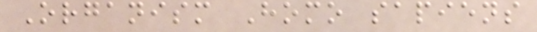Organism Homo sapiens
